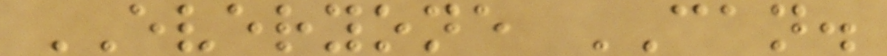EVERYONE CAN.
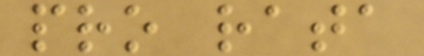pro rata
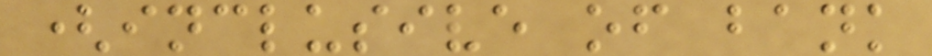(inclusive of bank
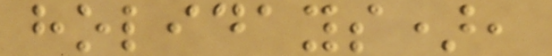holidays),
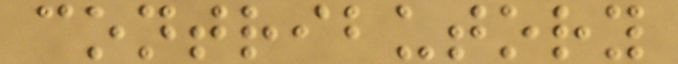contributory
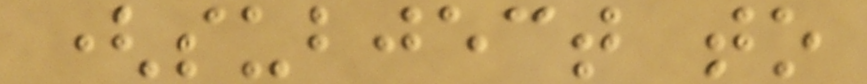(subject to
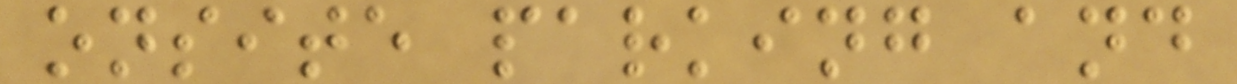onsite parking and
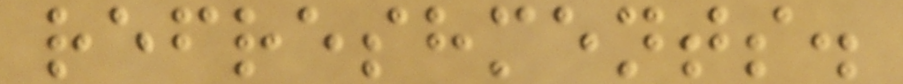refreshments.
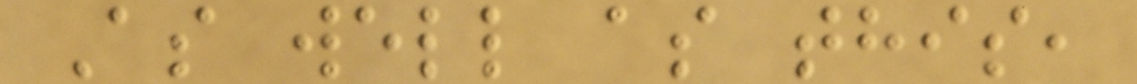As well as this,
